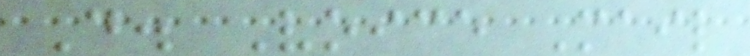D. Voice Mail
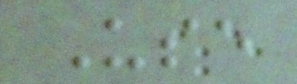Use
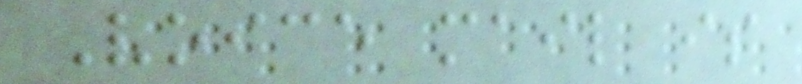Voice mail is
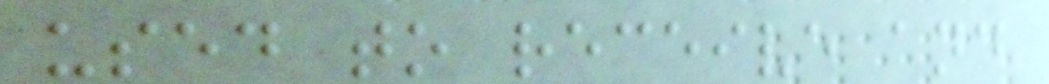used to receive and
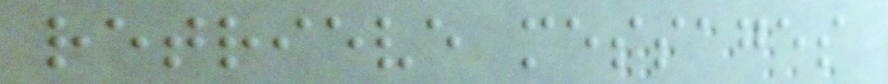retrieve messages
